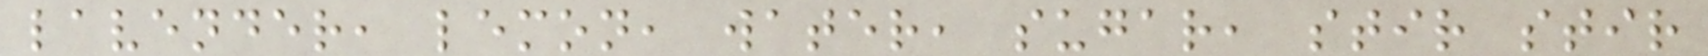lavender, lemon, water, sugar, stir stir
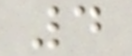4
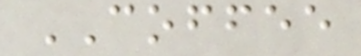COFFEE
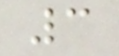3
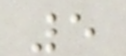5
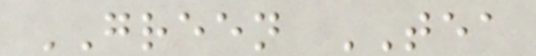GREEN TEA
